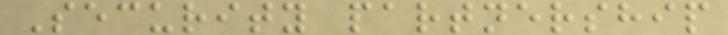Security partnership
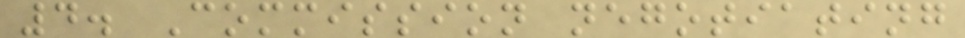4. Commission negotiating
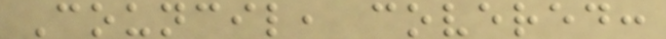Council, covered:
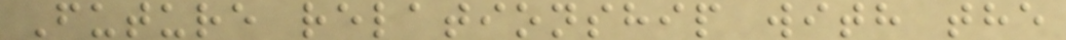Future relationship with the
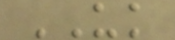UK
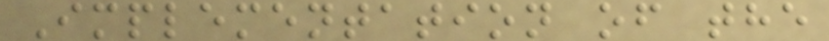Implementation of the
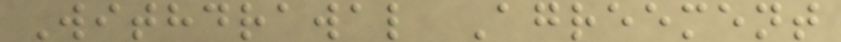Withdrawal Agreement
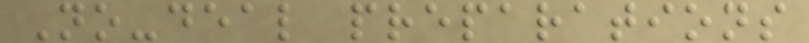No-deal preparations
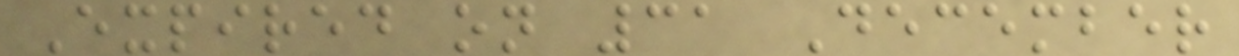Expired on 31 December
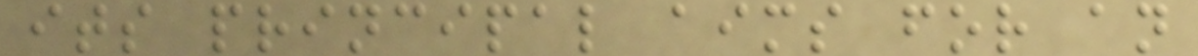its principal aims for an
